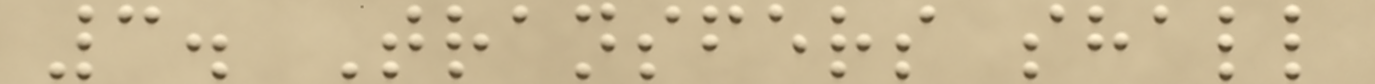3. Transfers shall
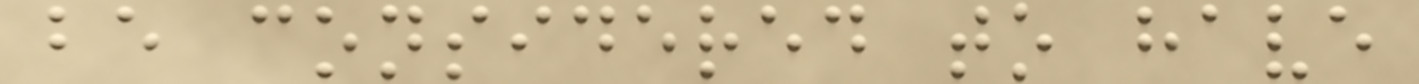be considered to have
